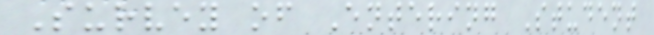Survey of Entering Student
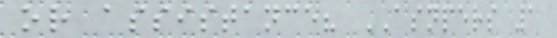or assistance? ASNPERS 1
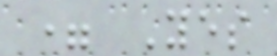= Yes
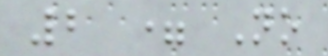2 = No
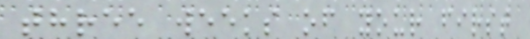three weeks of your first
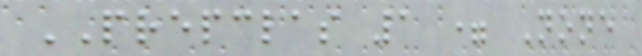PREPCLAS 1 = None
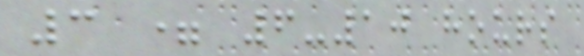3 = 6-10 hours
